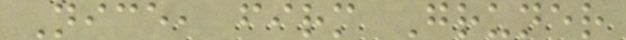Nice, firm Gruner
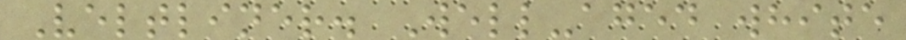Veltliner. Well-aged white
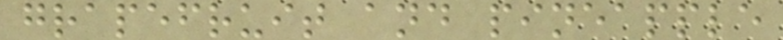grapefruit and pineapple
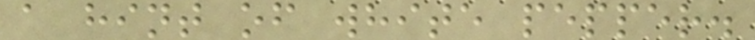a hint of white pepper.
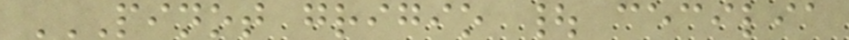PINOT GRIGIO | CECILIA
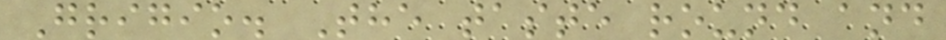Grigio. The taste round and
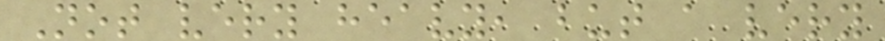Not very heavy, but a very
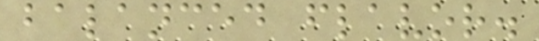balanced flavor.
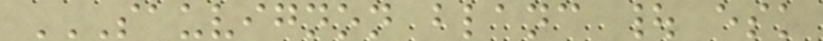SAUVIGNON BLANC | ESK
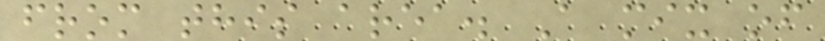from this area. A mix of
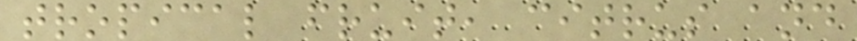tropical fruit, citrus and
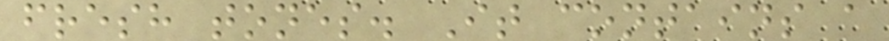fresh tones. It contains a
